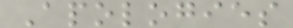Apologies
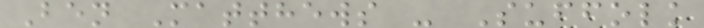Ben Matthews - Suffolk
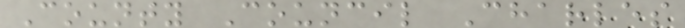County Council Charles
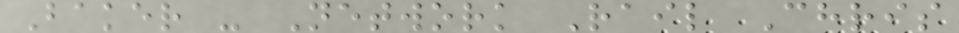Baker - Network Rail Chris
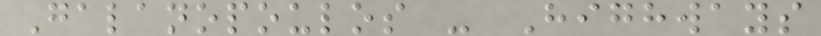Galanopoulos - Highways
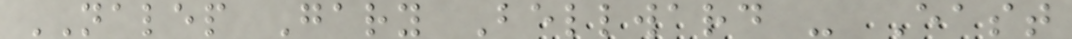NALEP Gary Bellward - East
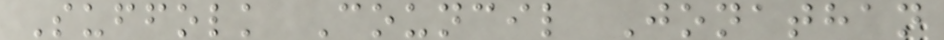Suffolk Council Jonathan
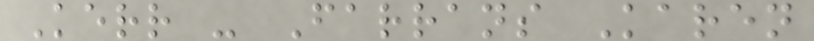Kerr - Farrans Karen
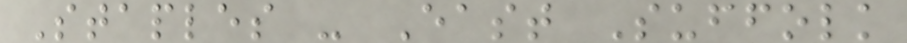Staples - East Suffolk
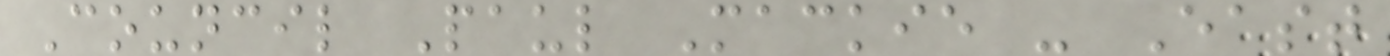Council Paul Mackie - East
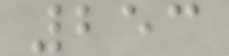253
